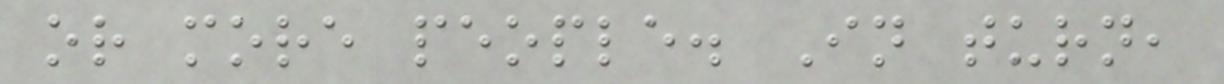or more people. In turn,
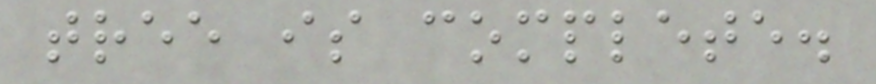tree is complete.
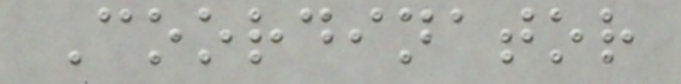Coordinator
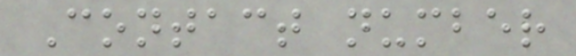Contact number
